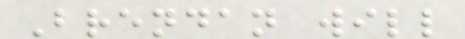Brendan will
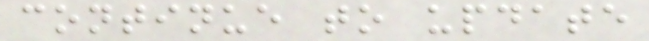continue to update
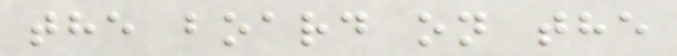the board on the
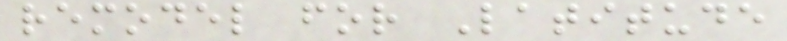remodel for Latitude
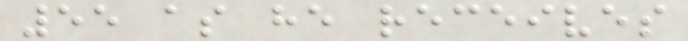55 as he receives
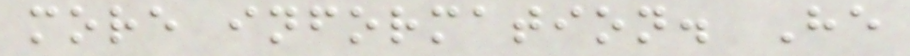more information. He
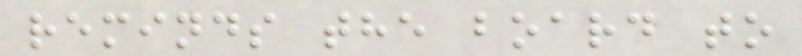reminds the board to
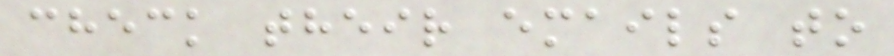check their emails to
